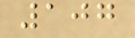107
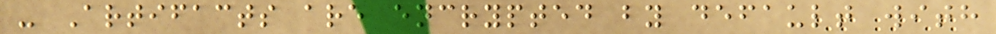- Artifacts are encrypted by default with
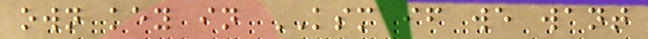own key in KSM if we want
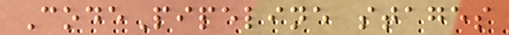CodePipeline stages
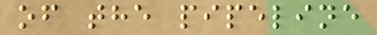of the pipeline
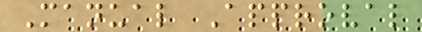Manual Approval
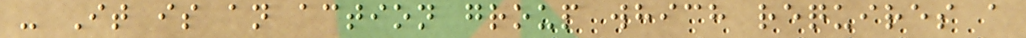- It is an action group which requires a
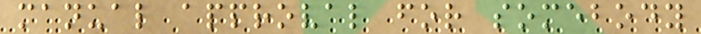manual approval for somebody
